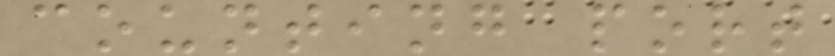counting port
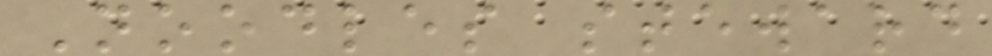Noodles steward
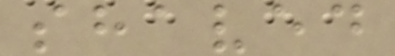shaved
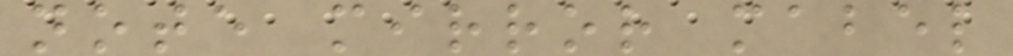note mirror mabel
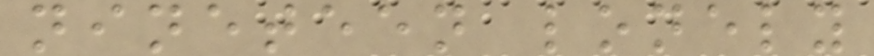nineteen lonely
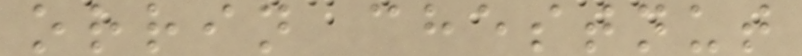orrin chestnut
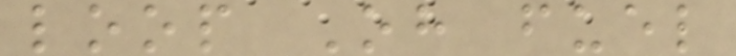loop Oh fuel
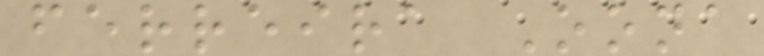ferreira Oona
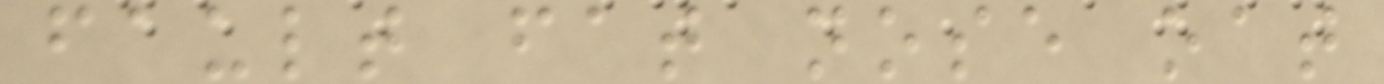fault fat nose oat
